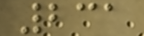231
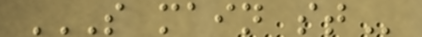S MAIN ST
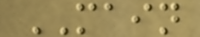MAIN
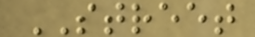STREET
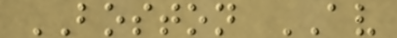BOSTON AV
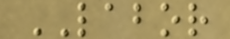LABOR
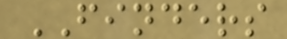FINDERS
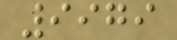9979
